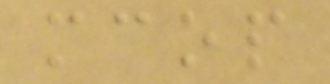mcop
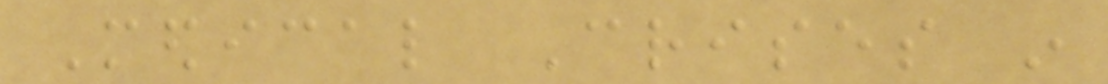Medical Crises in
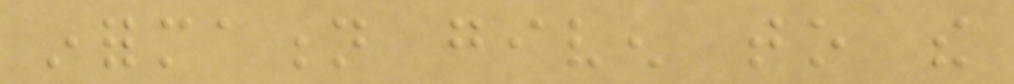information given to the
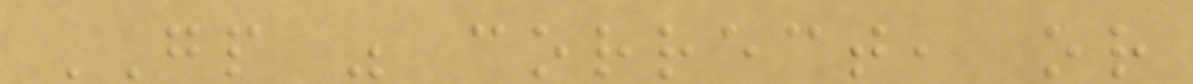GP was correct, or
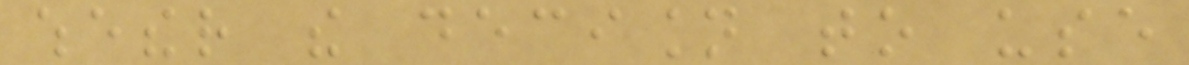whether the decision to use
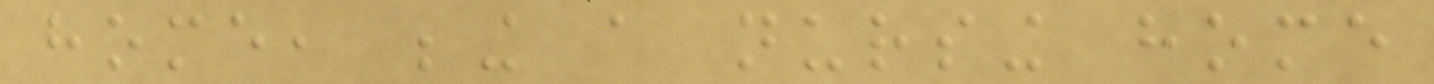home, being a nursing home
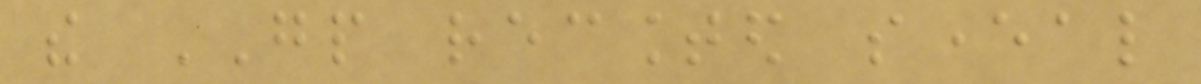the GP recounted several
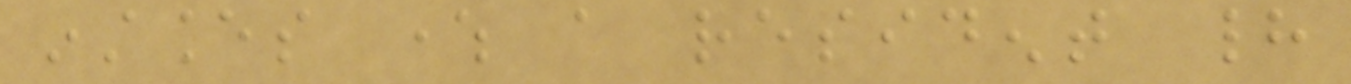instances where a resident had
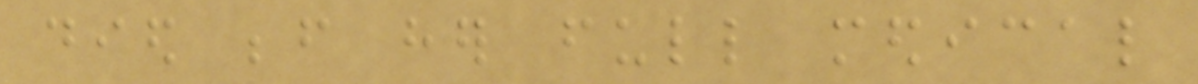died before her full medical
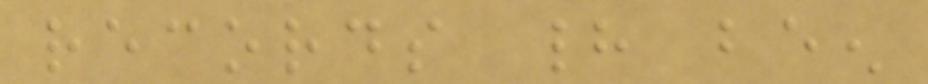records had been
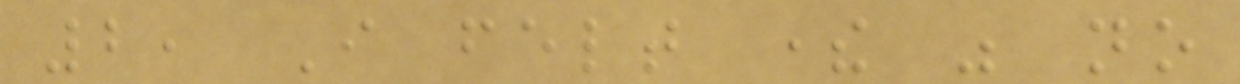2, I felt there was no
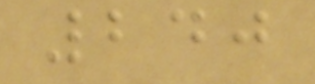240
